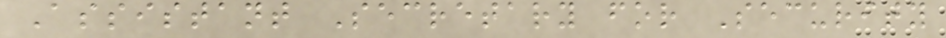Assistant Secretary for Security
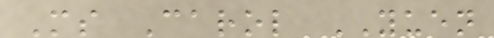Ms Carol YUEN
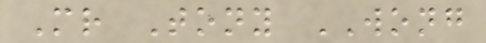Mr Tony WONG
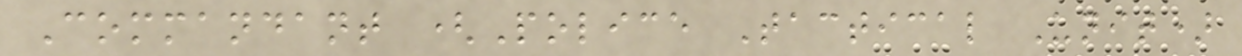Commandant (Police Tactical Unit)
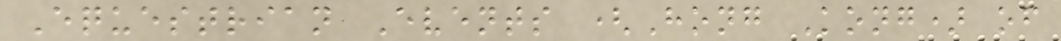Equestrian Events (Hong Kong) of
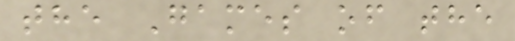the Games of the
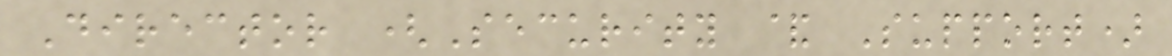Director (Security & Support)
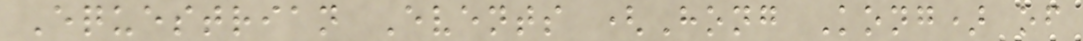Equestrian Events (Hong Kong) of
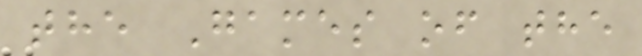the Games of the
